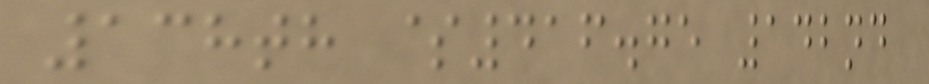138th $416.75 142nd
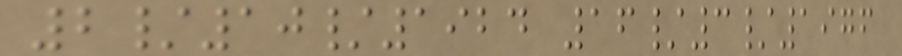2/10/1924 16/3/1976
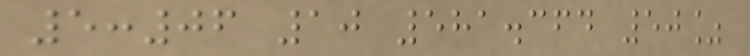5:06 10 581.364 50%
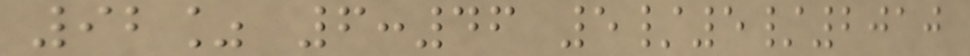92% 6:46 5/5/2010
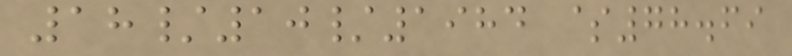18/10/1984 $78.69
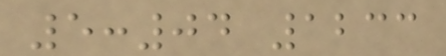5:04 1233
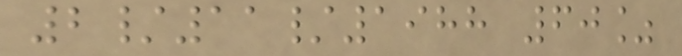2/11/1988 60%
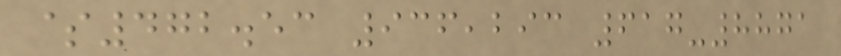$472.53 936,293 617-8871
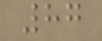87
